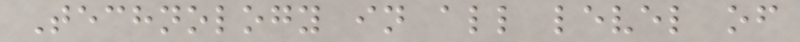Technology in all level of
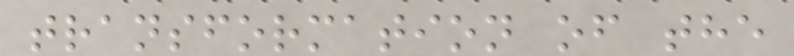transformation of the
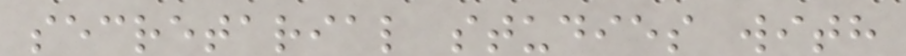secretarial studies with
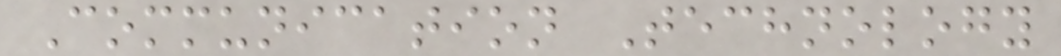Communication Technology
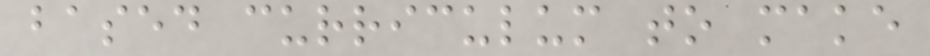based curriculum to make
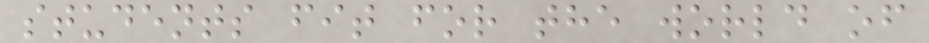students fit for the world of
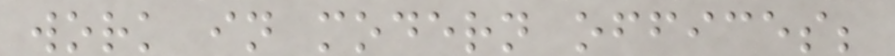work in modern offices;
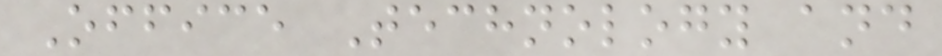Office Technology and
